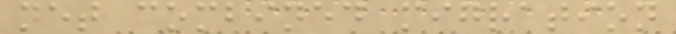net combined migration
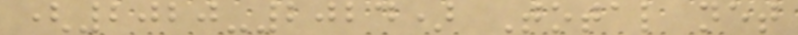(2020-2024) Total net
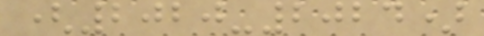(2020-2024)
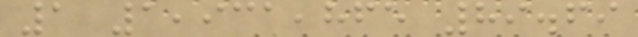1 1,931,865 89.69
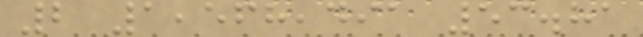2 1,568,491 53.81
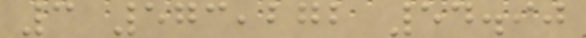3 573,272 54.90
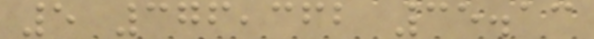5 376,362 35.13
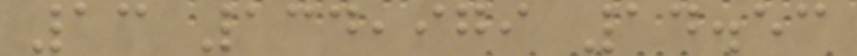13 134,979 14.53
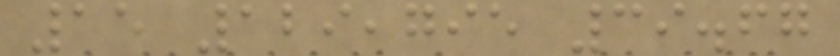15 129,795 39.67
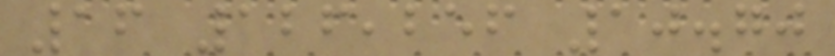16 126,256 10.70
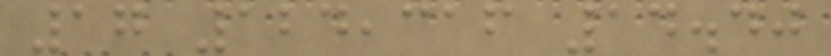17 124,316 14.40
